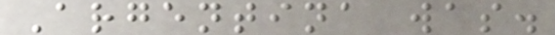Argentina was.
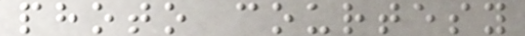photo courtesy
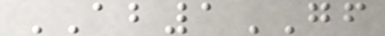AB1GF
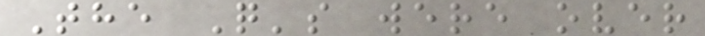The Q's were over
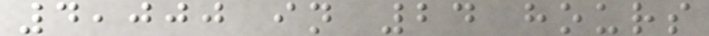4,000 in 24 hours
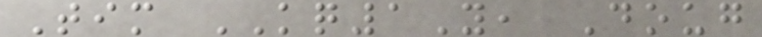Tim KQ1Y, Doug
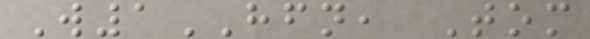W1HFN, Tom
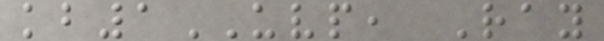kb1UVP, Ray
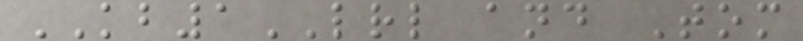KB1LRL and Tom
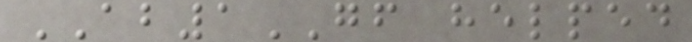AB1GF helped
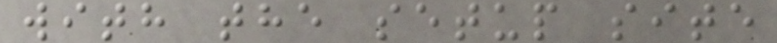with the setup site
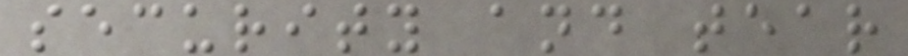security and tear
